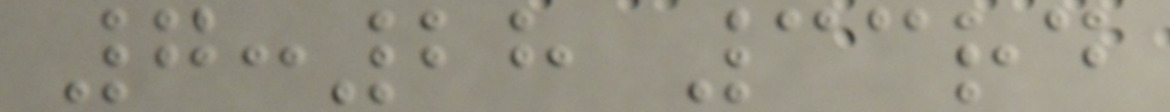7:28 33rd
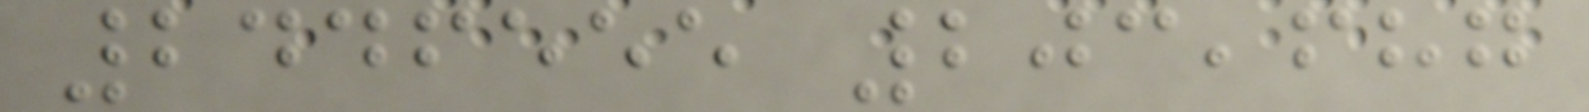2446555 203,687
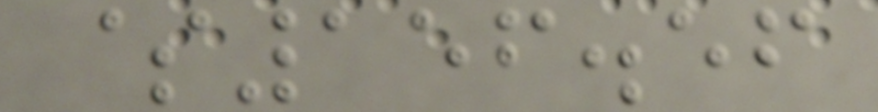$156.56
